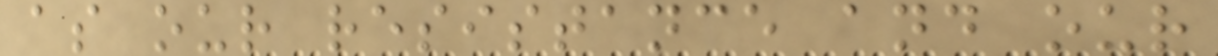as our resistance and our
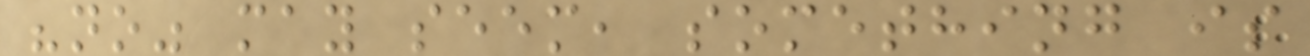"no" may seem, something is
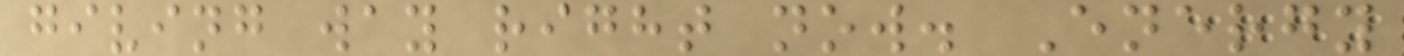giving way right now. Energy
